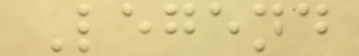Legend
